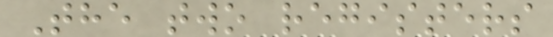The two registers
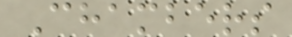Chambers
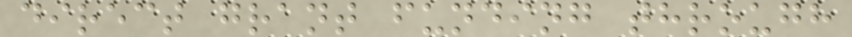direct grant funding through
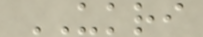UKRI
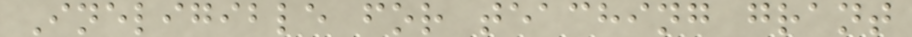Ineligible for teaching grant
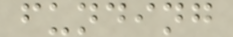funding
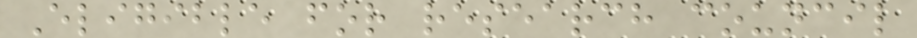Eligible for research council
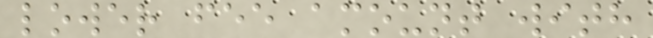lower fee amount with
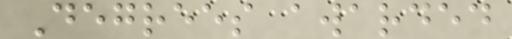Degrees awarded
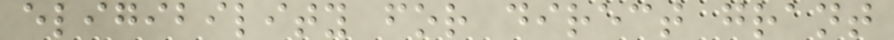eligibility for direct grant
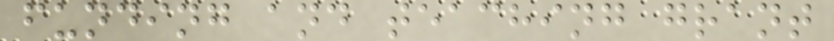funding and teaching grant
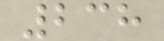238
